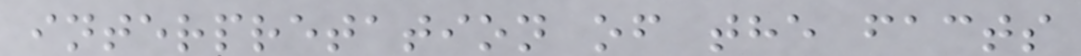interpretation of the facts
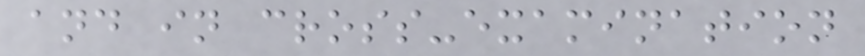and in cross-examination
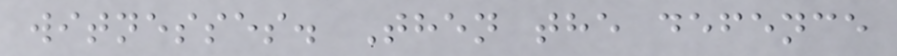witnesses. Then the defence
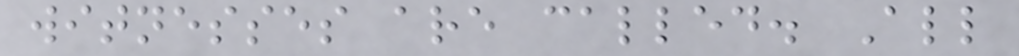witnesses are called. All
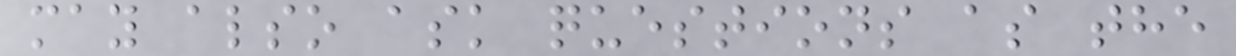may also ask questions as the
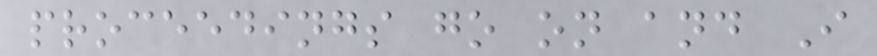proceedings go on and I
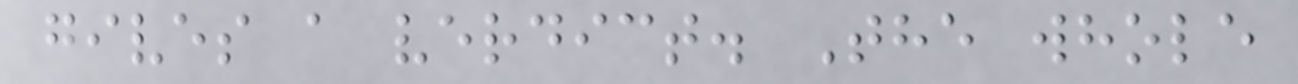gives a verdict. The whole
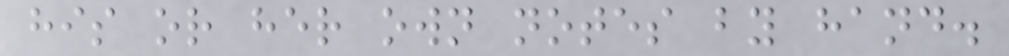his or her own notes by hand.
